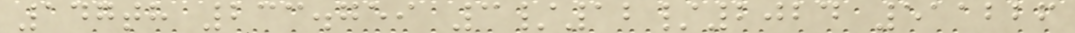147th 233.759 3/12/2024 511226
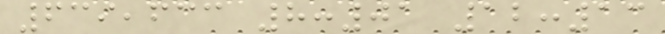639,633 8:01 12:13
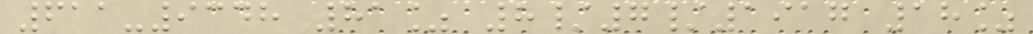611-9348 81% 8/7/1917 18%
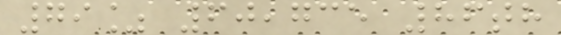79% 60,735 86th
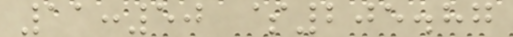11:50 $205.87
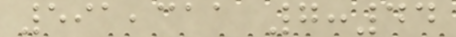591,311 7:44
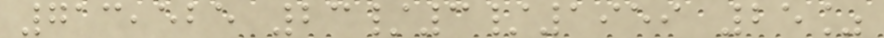713,525 23/3/1959 25%
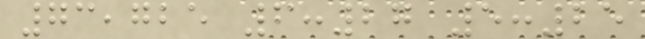73,725 6:27 5:25
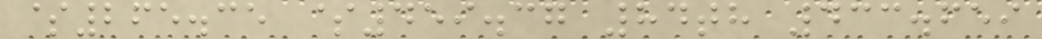$265.35 $459.37 84th 433.659
